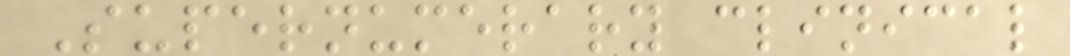Supernumerary clinical
